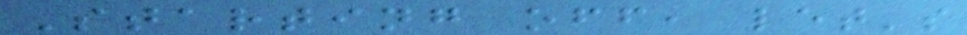Starting off, let's
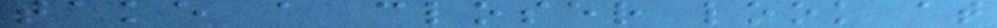take a closer look at
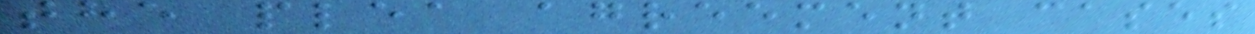the plea agreement cases
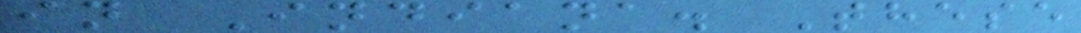in Indiana. These
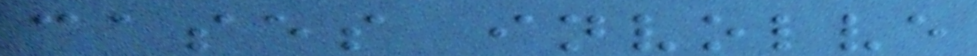cases involve
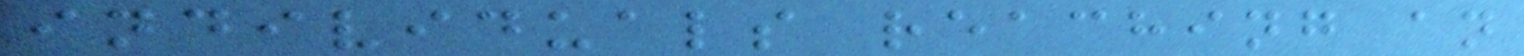individuals reaching an
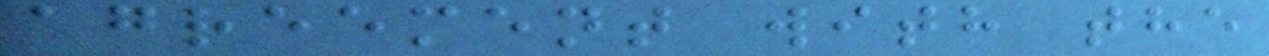agreement with the
